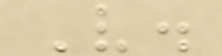V.
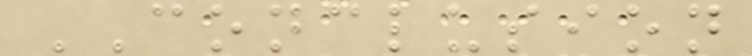CONCLUSION
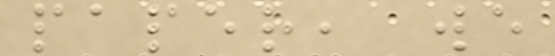paper, we
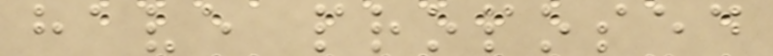have proposed
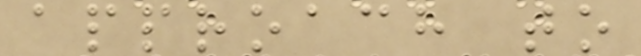approach to
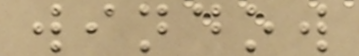window
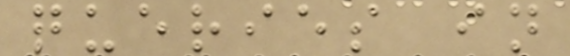queries in
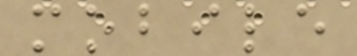mobile
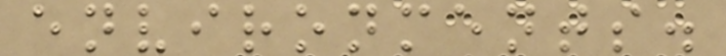environments.
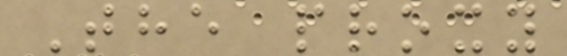The proxy
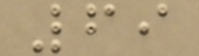69
